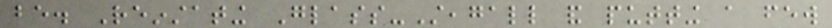be. Reinstating Glass-Steagall and putting a few
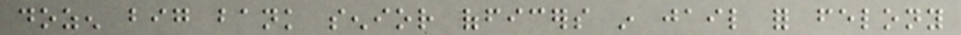dozen big bank senior officers in jail for felony
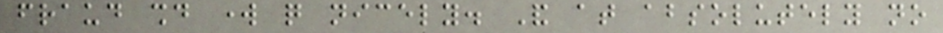fraud should work quite nicely. And at absolutely no
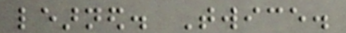learned. Twice.
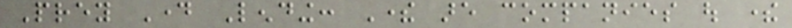Prey Day Lending: There are companies out there
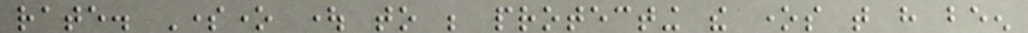rate. Someone ought to be protecting the ones that have been
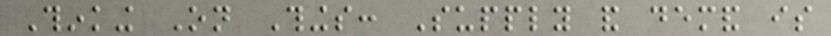Thinking On Things: Supply and demand is
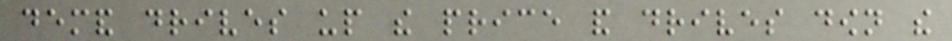demand drives up the price and drives down the
